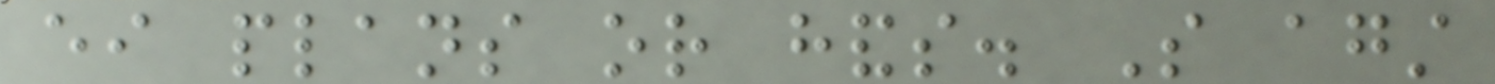either plans or hands. So against
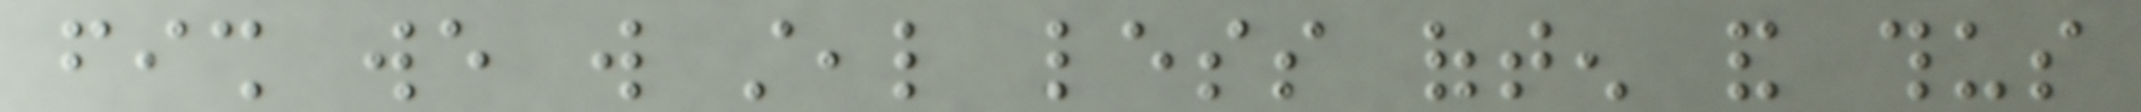fish we will steal less often and thus
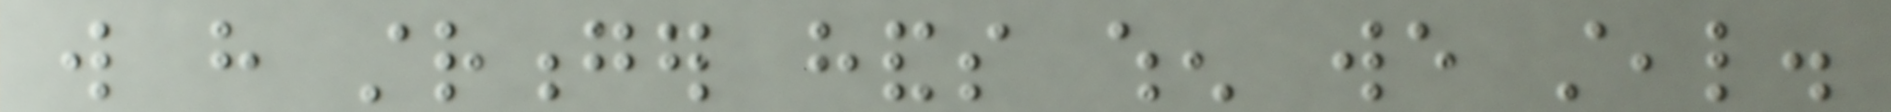will have stronger hands when we steal.
